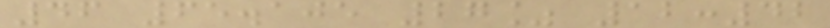46 65.105 27% 12:42
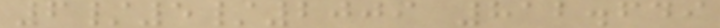6/5/2009 812.649
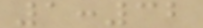1:32
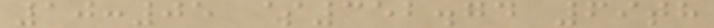10:05 $352.74 69th
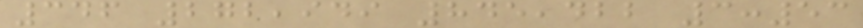346 272,949 845,422 3:53
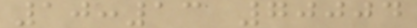10:13 70004
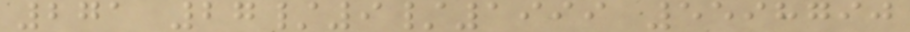271 27/9/1999 5598790
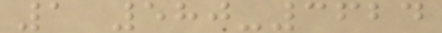1 580-3624
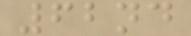62nd
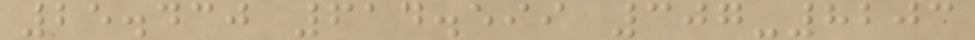25.430 614.599 307-8203
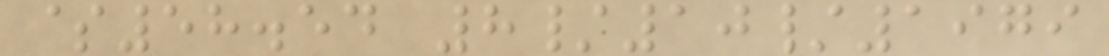$58.54 8/10/1979
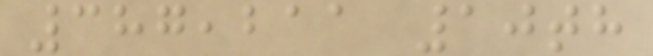387,211 10th
